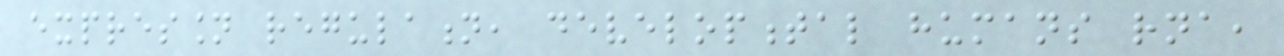expression regulation, developmental humans rna,
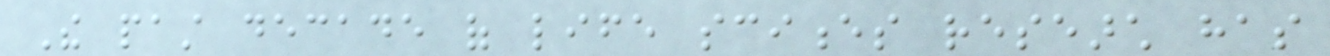The past decade of life sciences research has
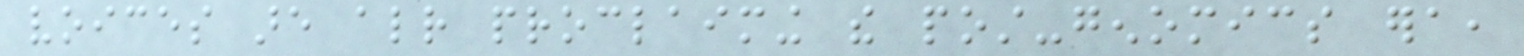voices are already proclaiming the post-genomics era,
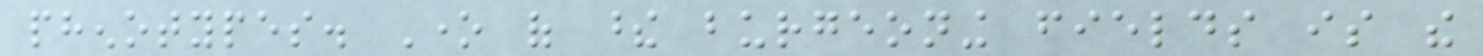phenotypes. One of these burgeoning fields is the
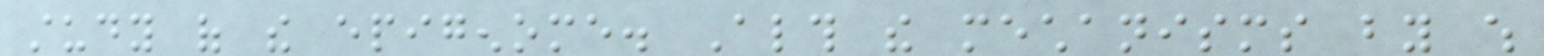study of the epigenome. Although the mechanisms by which
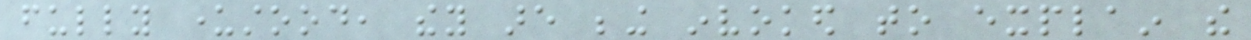fully understood, they are being invoked to explain the
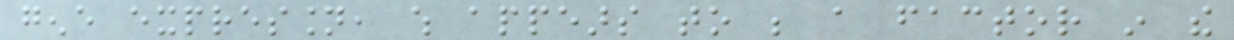gene expression, which appears to be a factor in the
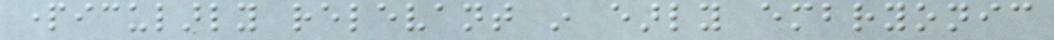particularly relevant in early embryonic
